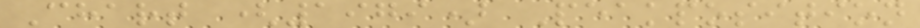Chart (1979) Peakposition
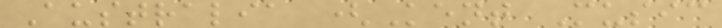Australia (Kent Music
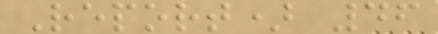Report) 46
